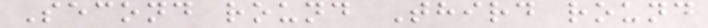Second round Third round
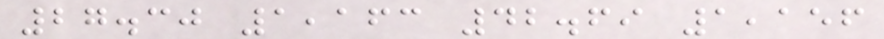27.30 1,163 42.69 1,156
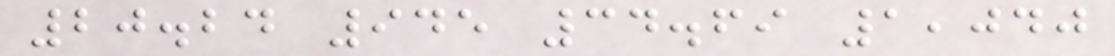20.24 945 34.69 1,040
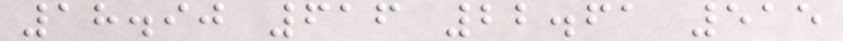18.90 616 22.61 515
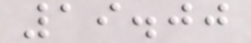19.00
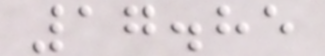17.85
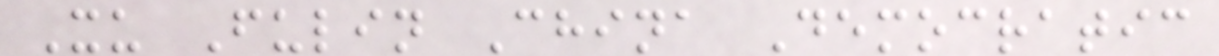Xu Fulin China Democratic
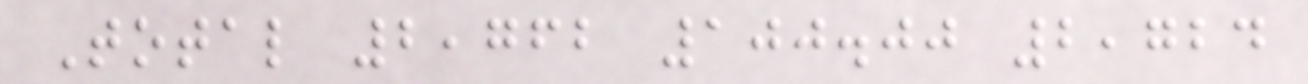Total 2,762 100.00 2,724
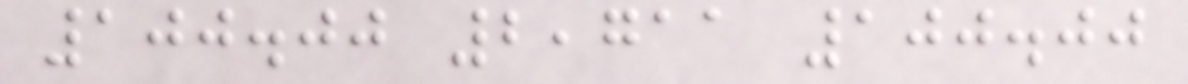100.00 2,711 100.00
